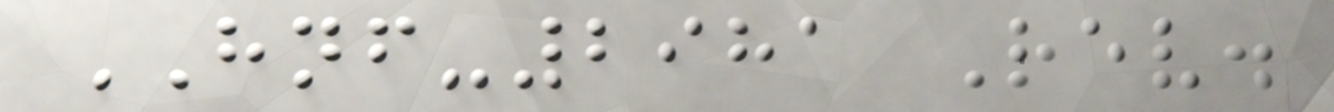HNF-2981 Rev.
